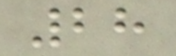28
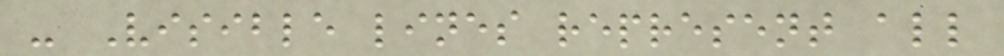- Visible lines represent all
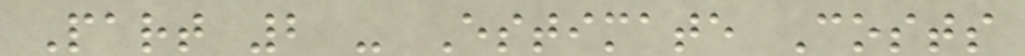Part 2 - Estimate Costs
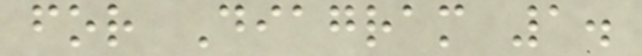for Diagram 1.
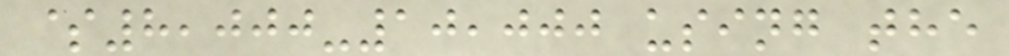$8,000-10,000 using the
